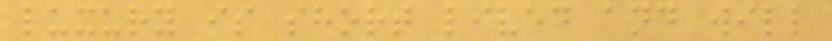luxury is short lived and will
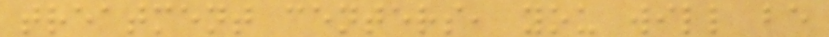treatment centers, you will be
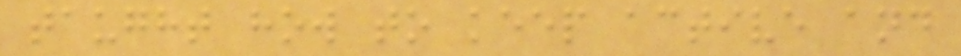taught how to keep active and
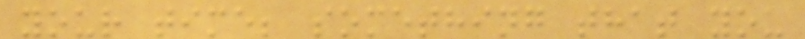your time; something that you
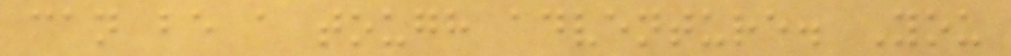can be a tough adventure. You
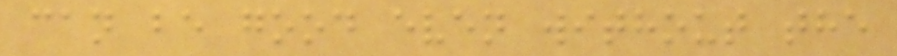can be good even without the
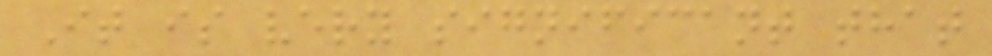It is very significant that
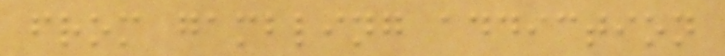from gambling addiction
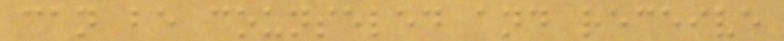can be counseled and receive
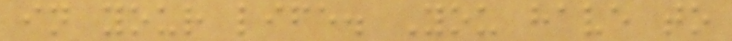in your life. You have to
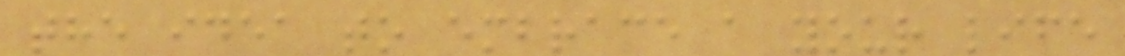the idea to embrace a your life
